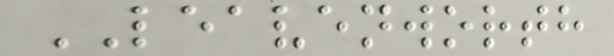LEAVENWORTH
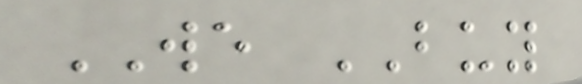WE BUY
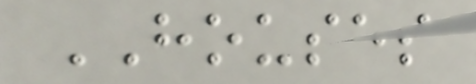HOUSES
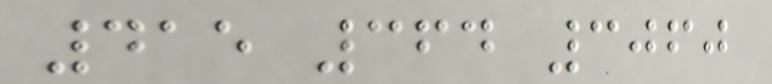415 364 3060
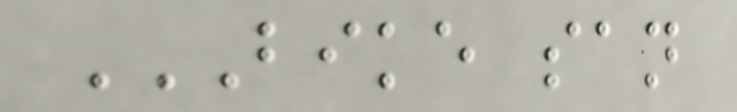BIKE SAN
